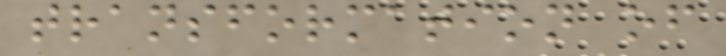transformation of
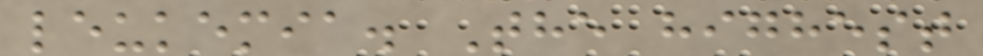leukemia. The highest
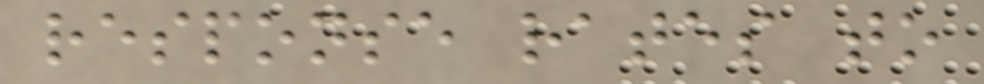response rates to
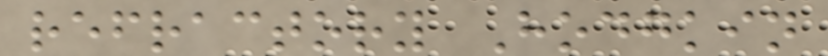refractory Hodgkin
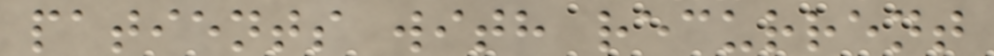patients with recurrent
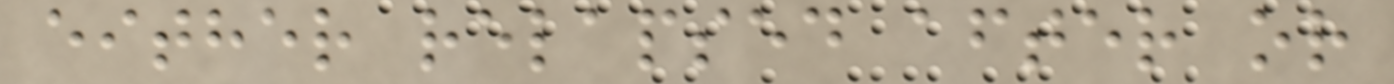either relapsed after or
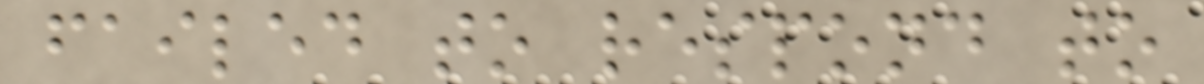failed to respond to
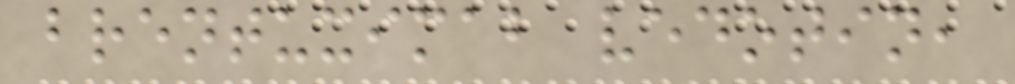brentuximab vedotin,
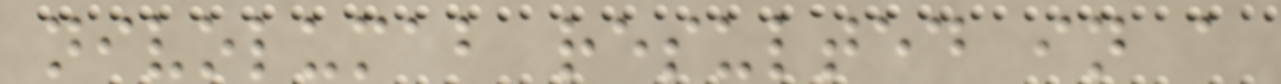nivolumab resulted in a
